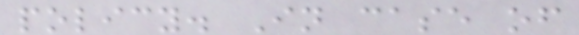policy. In case of
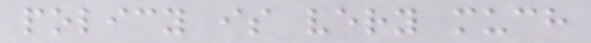policy is very much
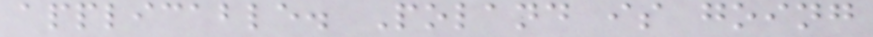applicable. Poland is going
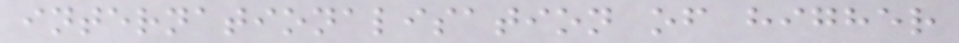internationalisation of higher
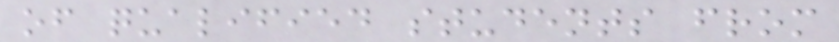of qualified students from
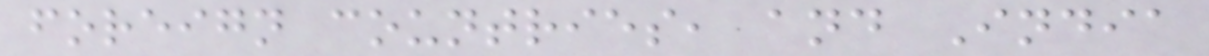foreign countries, and India
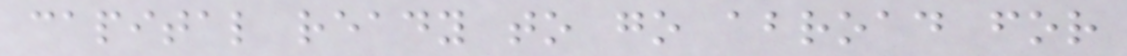capital ready to go abroad for
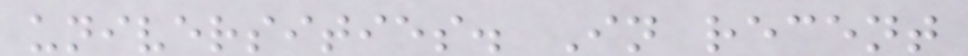universities. In recent
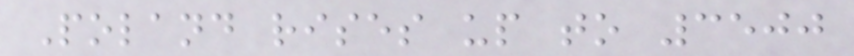Poland rises up to 3500
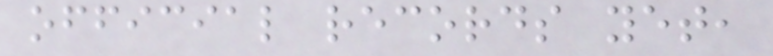official records yet,
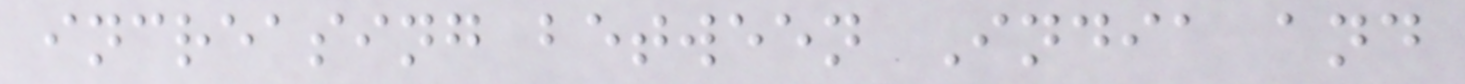increasing between India and
